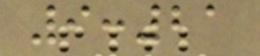9:21
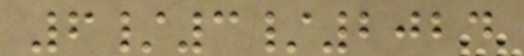6/3/2024
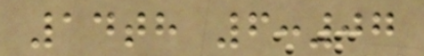14th 6:07
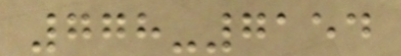778-7154
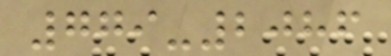779-2086
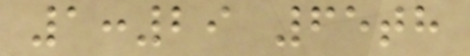1:29 65th
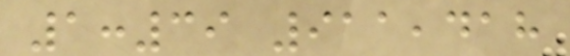1:39 911,418
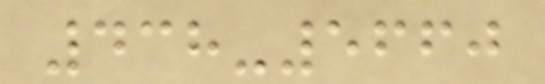438-5660
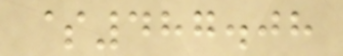$487.08
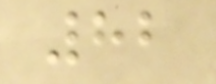82
